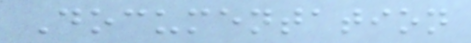Documentation
